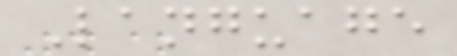Language
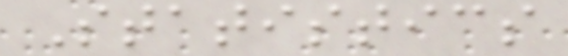Statistics
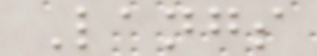Langs
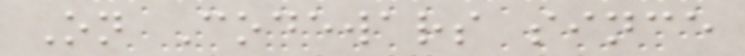On Codewars since
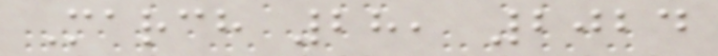March 28, 2024
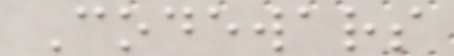Codewars
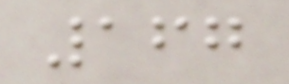167
